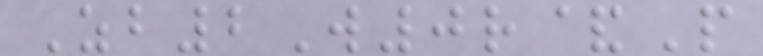Zb2W0r&P
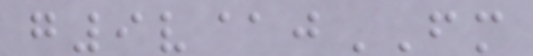g9v@jFM
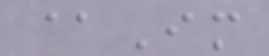@Im
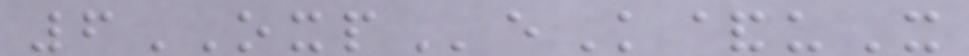6OXPeK&uX
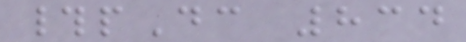#pDc 834
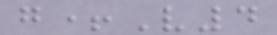g+V4
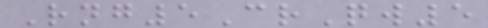Rng5CrQw5
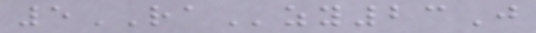5RAzy23J
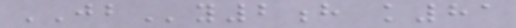JBy2h k81
